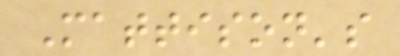Mattison's
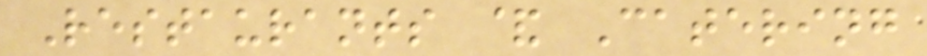Restaurants & Catering
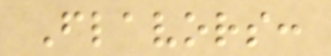Flavors:
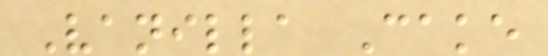Vanilla Cake
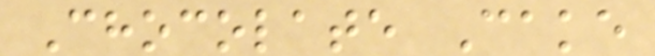Chocolate Cake
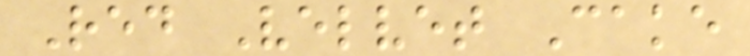Red Velvet Cake
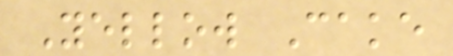Yellow Cake
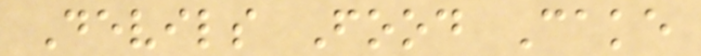Devils Food Cake
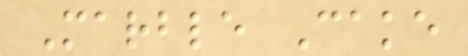Marble Cake
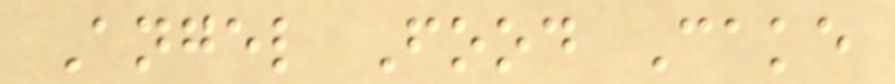Angel Food Cake
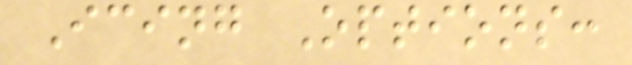Icing Options:
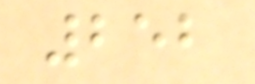252
